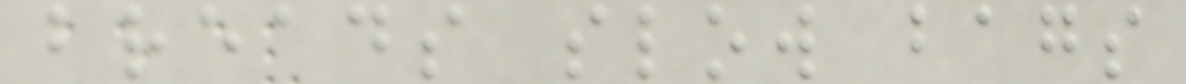breads slow bags
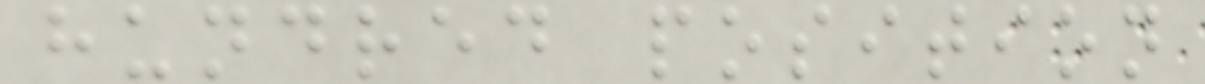hundred position
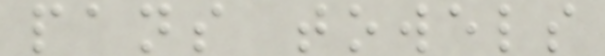pans towels
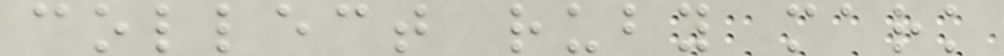collect ruby mark
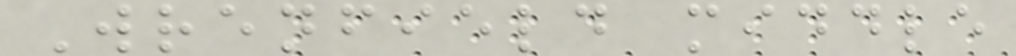Wrenfield middle
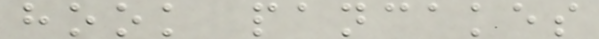hook pancakes
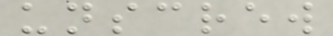unscrew
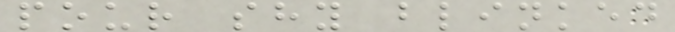pour shy blinked
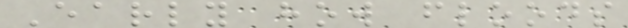Early how floods
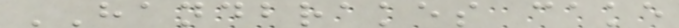HANDBRAKES cake
